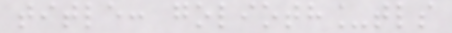title: golioth_tls
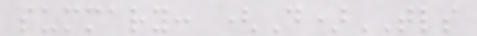summary: (D)TLS
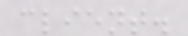client.
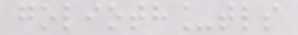golioth_tls
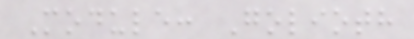Module: Golioth
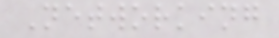Networking
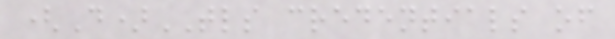(D)TLS credentials of
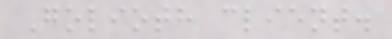Golioth client.
